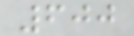600
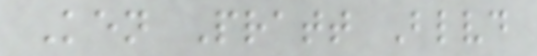Ken Pratt Blvd
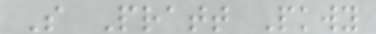S Pratt Pkwy
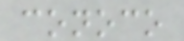conoco
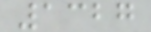1327
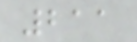211
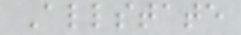Allstate
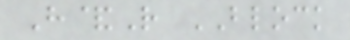H&R BLOCK
